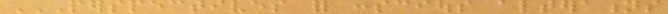PERSPECTIVES FOR CONSCIOUS ALTERATIONS
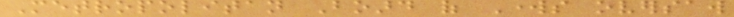Metropolitan Board of Works oversaw
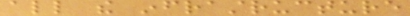all the infrastructure
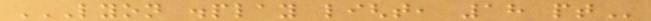LYON DISPLAY LIGHT, 18 PT
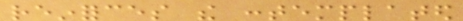reinforces the contemplated
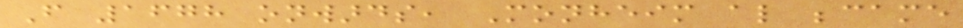From 1678 onwards, Monheim also became
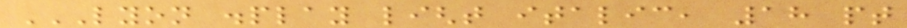LYON DISPLAY LIGHT ITALIC, 18 PT
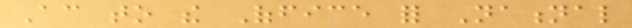According to the Office for National
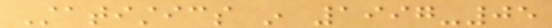Statistics in 1997-05
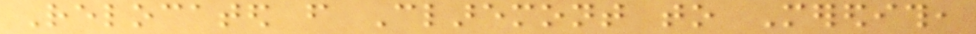Relocated from Claremont to Meredith,
